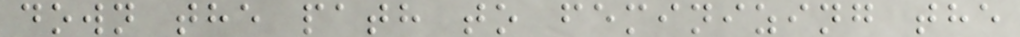down the path to feminizing the
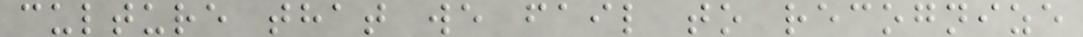culture that we fail to recognize
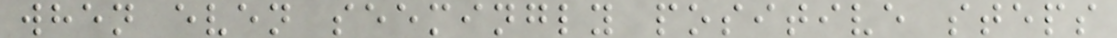when even seemingly positive steps
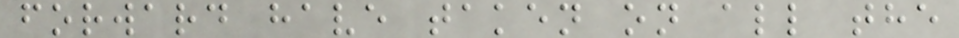forward have taken on all the
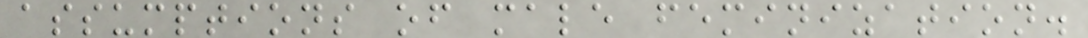assumptions of male feminization.
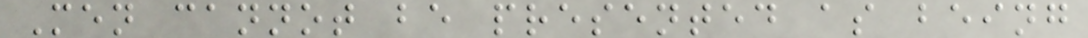Men cannot be presented as being
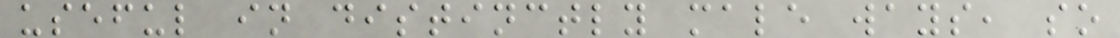useful in distinctly male ways, so
